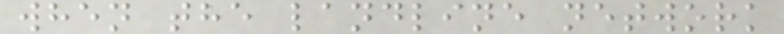when the landline network
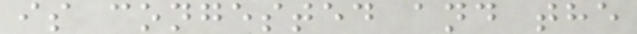is congested and the
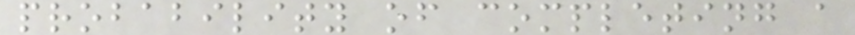probability of completing a
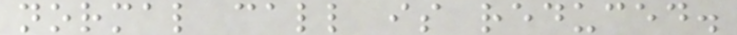normal call is reduced.
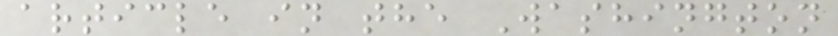article in the Washington
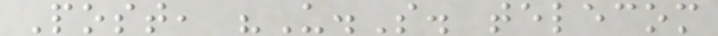Post, "U.S. telecom
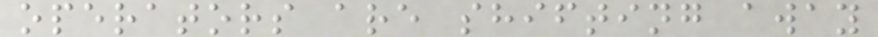operators are shifting away
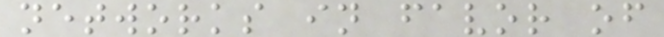networks in favor of
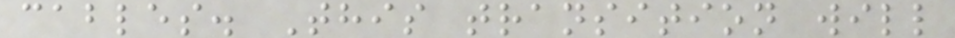cables. This transition will
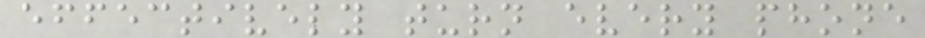effectively turn every phone
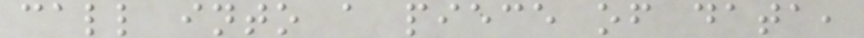call into a piece of data,
